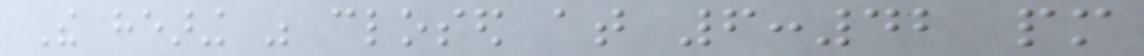The hearing was closed at 6:42 pm
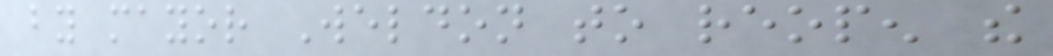by mayor Weldon to reopen the
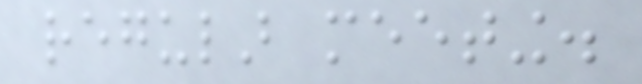regular meeting.
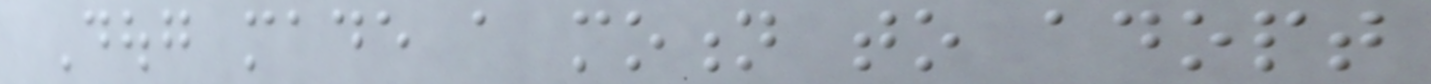Doug made a motion to adopt
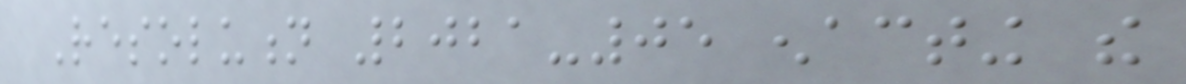Resolution 2021-05 enacting the
